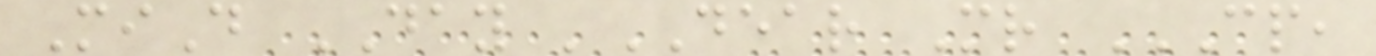MiD DAY 'DEAR Mr CP,
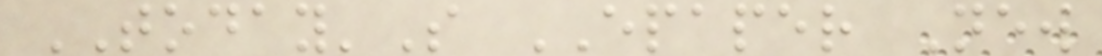TODAY'S EPAPER New
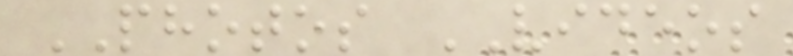PHOTOS VIDEOS
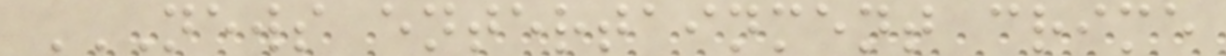NEWS ENTERTAINMENT CRIME
